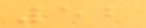52
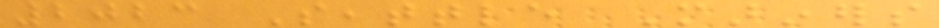2023 Seattle Mariners
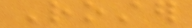Roster
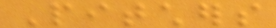Pitchers
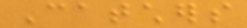Catchers
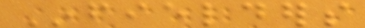Infielders
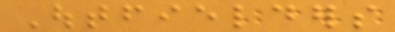Outfielders
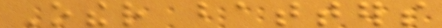Other batters
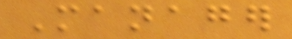Manager
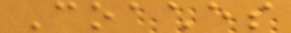Coaches
